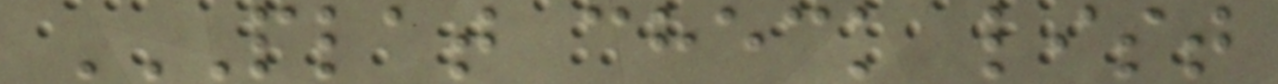PLAT CHECK LIST
